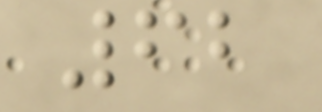62
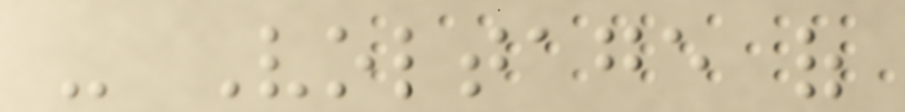- Voltage of
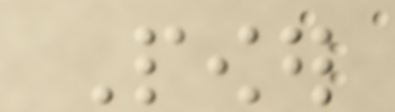Power
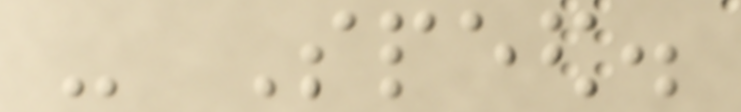- Speed.
